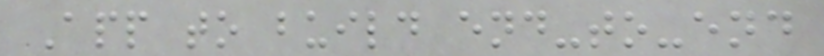App to build end-to-end
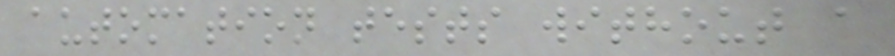automation tests without a
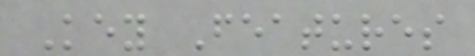Key Features
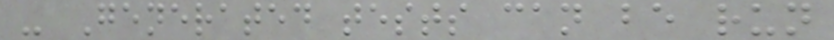- Generated tests can be run
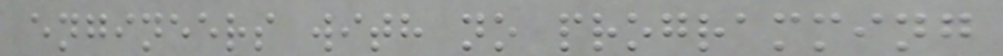engineers with no programming
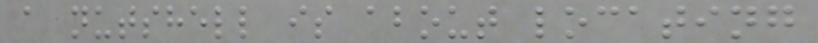a nutshell is about locating
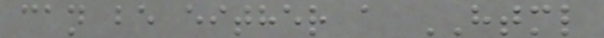can be either a HTML
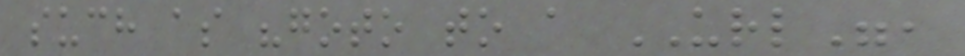such as "goto to a URL",
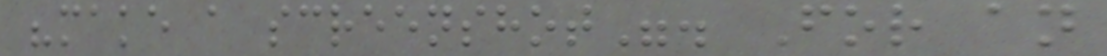"make a screenshot". For an
